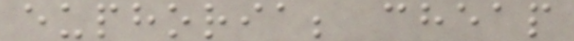euphoria; cheap
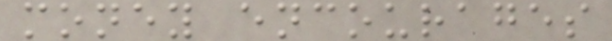money encourages
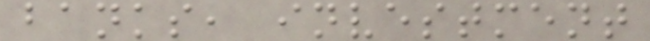banks, investment
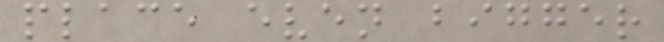place even bigger
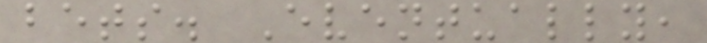bets. Eventually,
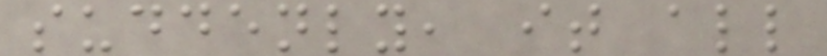suddenly, it all
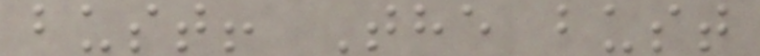bust! The bust
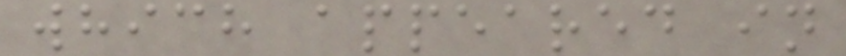which appeared in
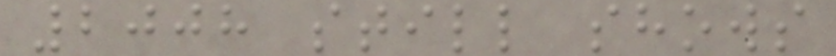2008 still shows
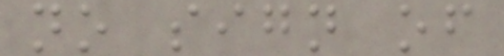no sign of
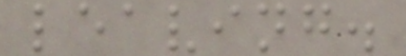leaving.
